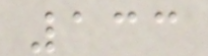133
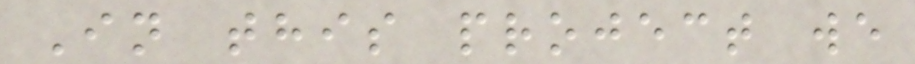In this project we
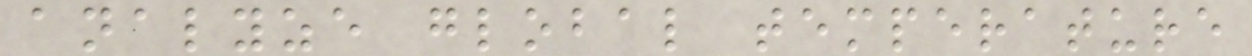analyze global temperature
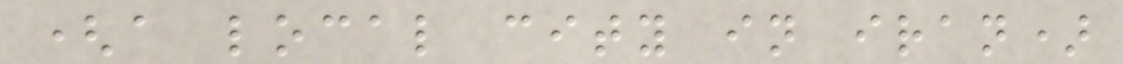(a local city in iran)
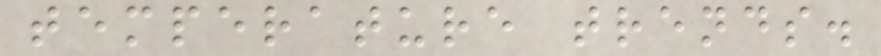temperature trends.
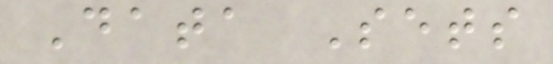Data Sets
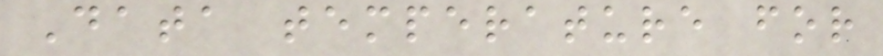Data temperature for
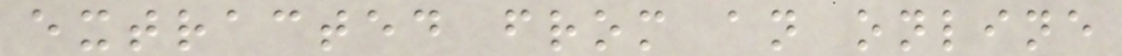extracted from an online
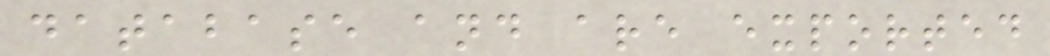database and are exported
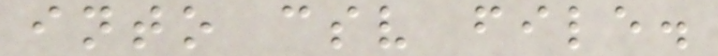into csv file.
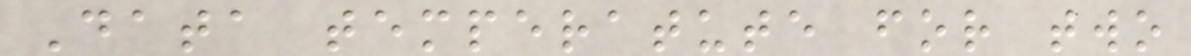Data temperatute for two
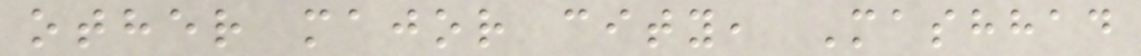other major city, Mashhad
